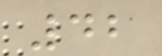42
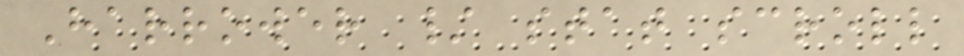Harrower / stat scroll
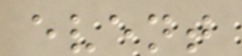event
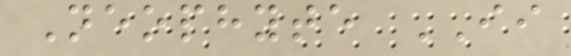Neophyte II
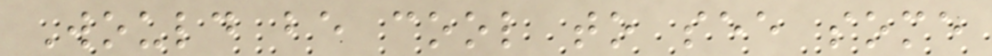Would be cool to see some
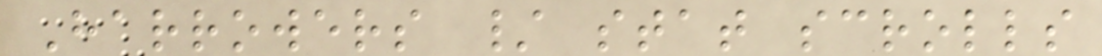Harrowers / stat scrolls
